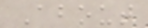About
